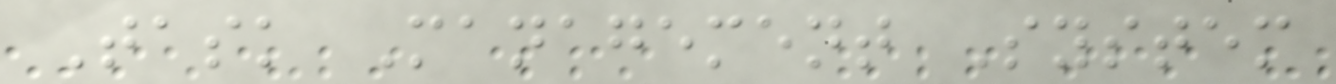Task Management System
